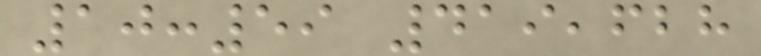10:59 419,628
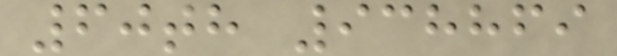60th 938869
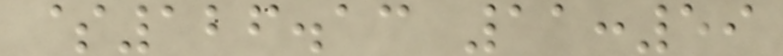$126.13 11:59
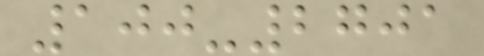100-2701
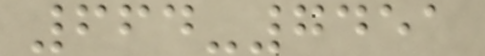664-7451
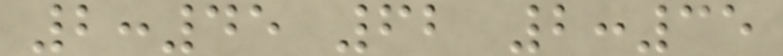2:45 62 2:35
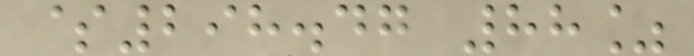$298.47 88%
